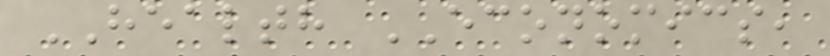HEALTH ECONOMICS,
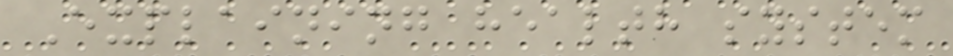Explaining health system
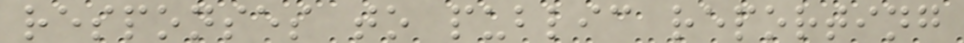responses to public reporting
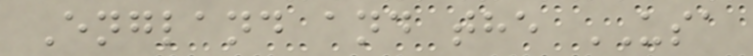England and the USA
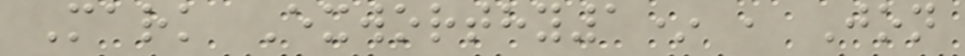Mark Exworthy1* , Jon
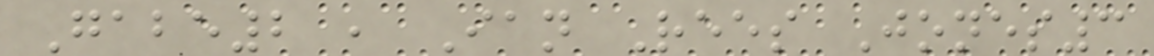Gabe2 , Ian Rees Jones3
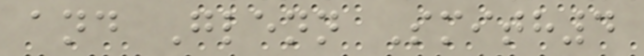and Glenn Smith4
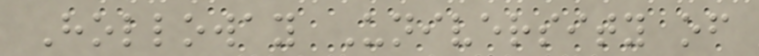Holloway University of
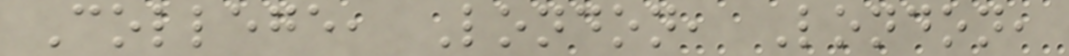College, London, London,
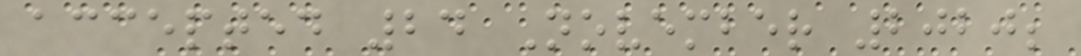accepted 24 November 2020;
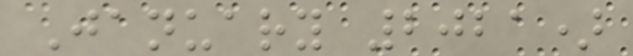January 2021)
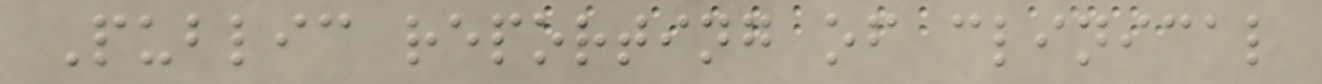Public reporting of clinical
